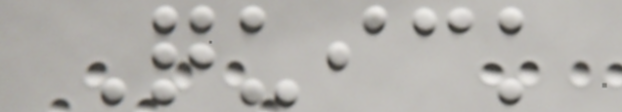Quick
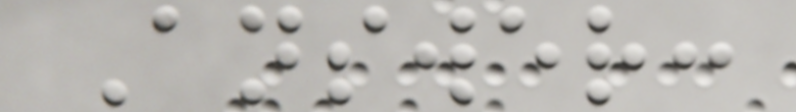Answer:
